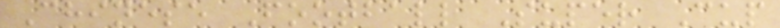Chinese Football Super Cup
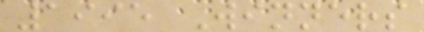1995 Winners
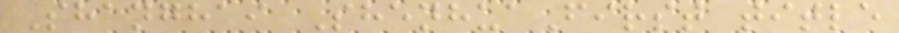Shanghai ShenhuaFirst title
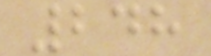248
